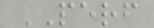PERF
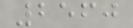2560
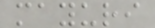mayuri
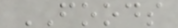FOODS
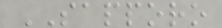SAPPORO
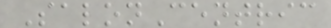SalonCentric
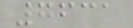7631
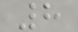8
